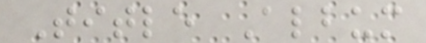Title Album
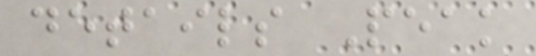details Peak
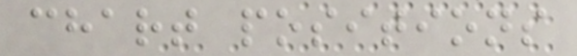chart positions
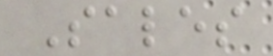Sales
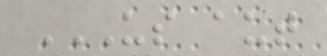US AUT
